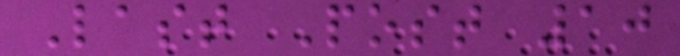Last Post 10
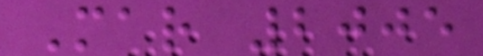Mar 2005
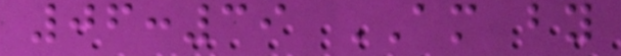06:39 AM by
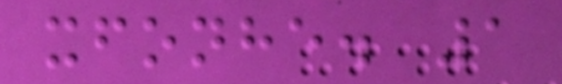xfonhe. 1
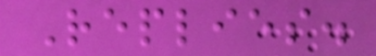Replies.
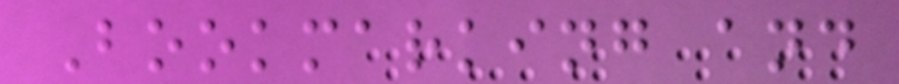Bookmarking and
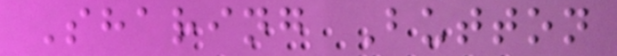Sharing Button
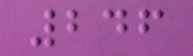246
